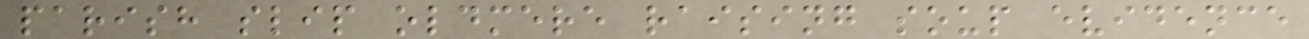parish slip oldmere raising soup evidence
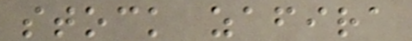stock zafira
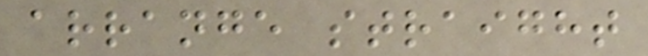arrange straight
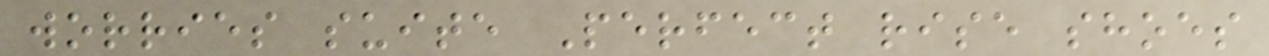worries suite Perfect rise shoes
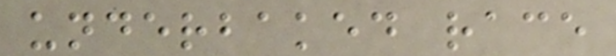underbaked race
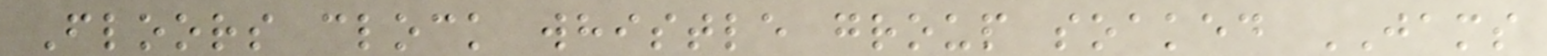Floors clock whistle group soaked JAMS
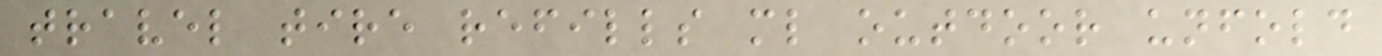travel tire refills ml outdoor unfold
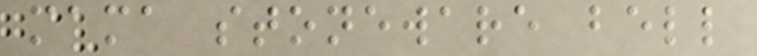mama stoneware bell
